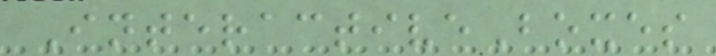InteractiveBoxes
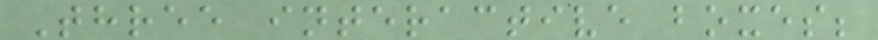Three interactive boxes;
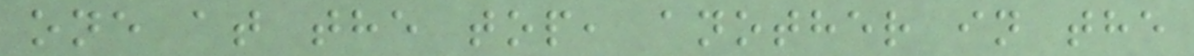one at the top, another in the
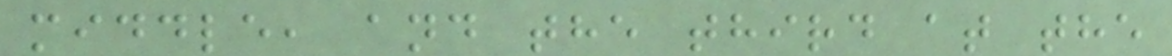middle, and the third at the
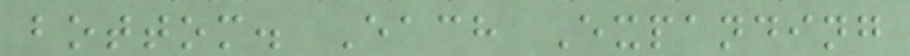bottom. Each Expanding
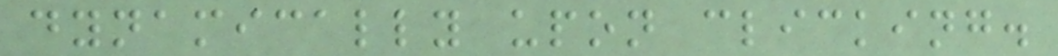dynamically upon clicking.
